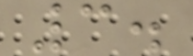3.
